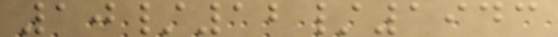10/12/1943
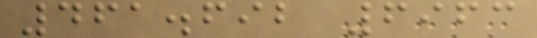461.692 6963
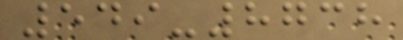549-8738
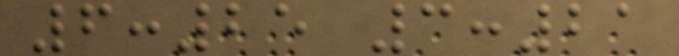6:25 3:21
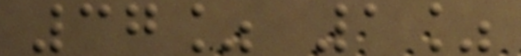37% 1%
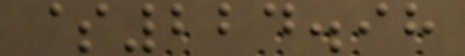$224.98
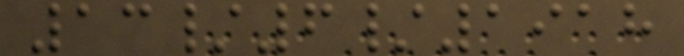13/6/1918
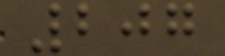207
